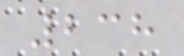238
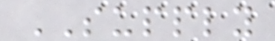SUPPLY
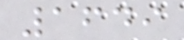1649
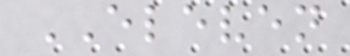ELEVEN
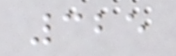325
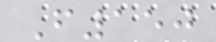F150
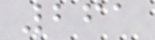261
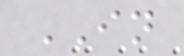IN
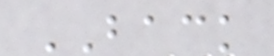BACK
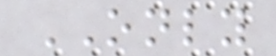ONLY
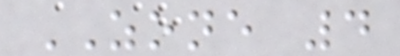ZONE 4
